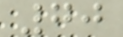70
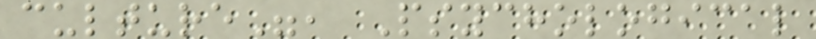culture", Psychological
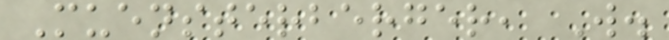Muensterberger, W.
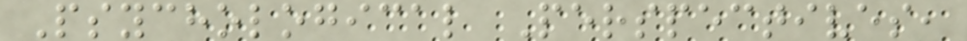Psychological Perspectives,
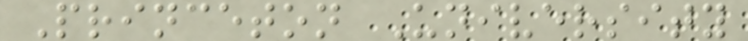Princeton University
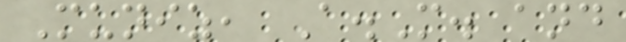Muniz, A.M. and
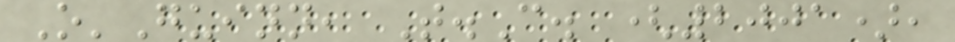O'Guinn, T.C. (2001),
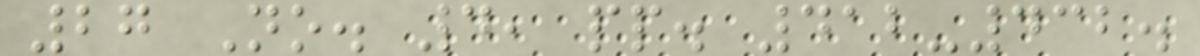27 No. 4, pp. 412-432.
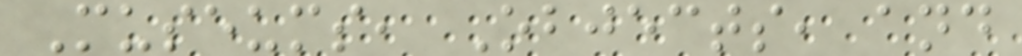Museums, Objects, and
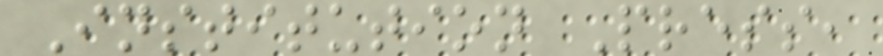Institution Press,
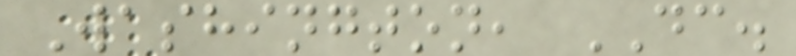Washington, DC.
